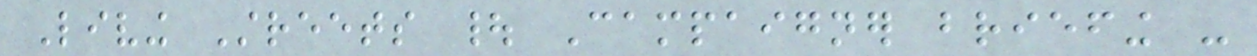Living Streets | Campaigner briefing -
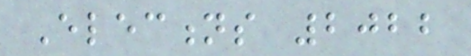Elections 2022
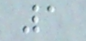1
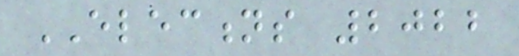ELECTIONS 2022
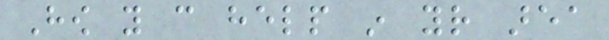How you can help in your area
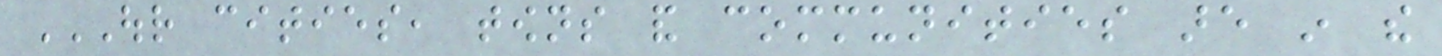OUR CITIES, TOWNS AND COMMUNITIES ARE IN THE
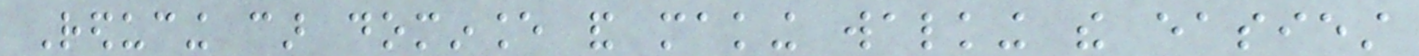Reducing car dominance and making walking the easiest
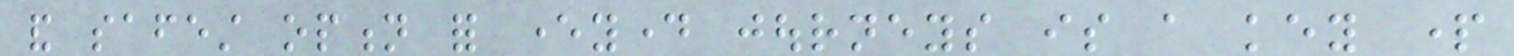and safest option for everyday journeys is a key part
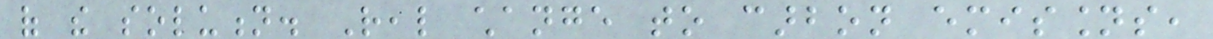of the solution. Real change to carbon emissions,
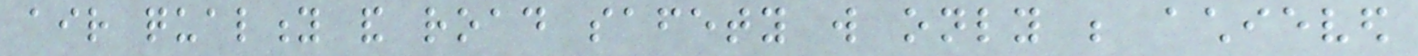air quality and road safety will only be achieved
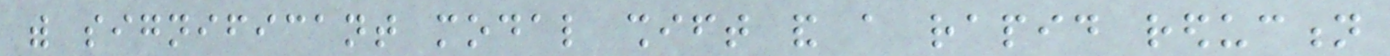with significant modal shift and a rapid reduction
